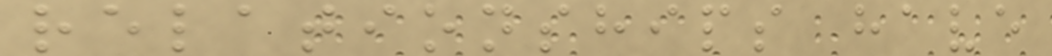relationships have
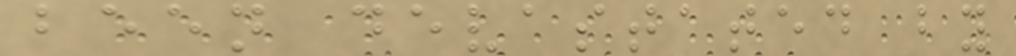been devastated by
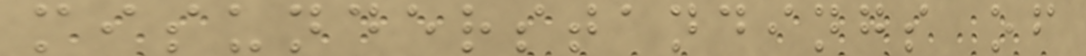misunderstandings of
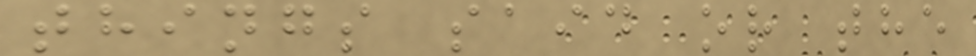things said or the
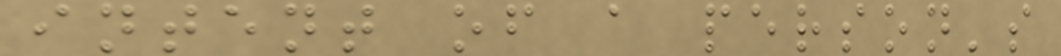intent of a person's
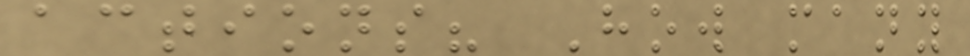actions? How many
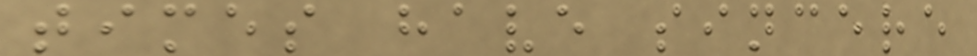times have sincere
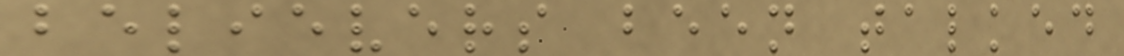believers been talked
